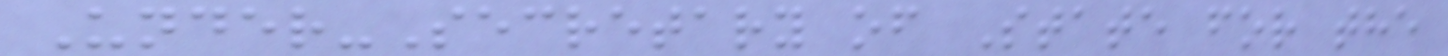Under-Secretary of State for the
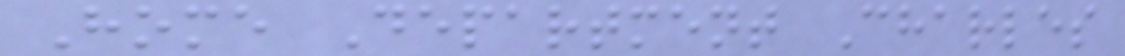Home Department Charles
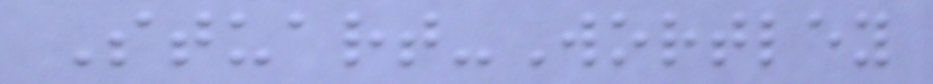Stuart-Wortley
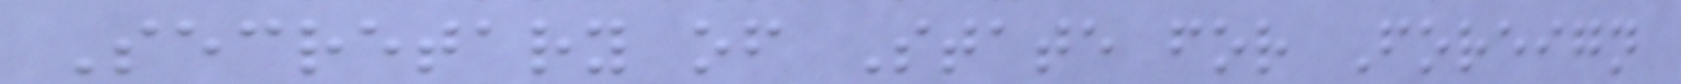Secretary of State for Foreign
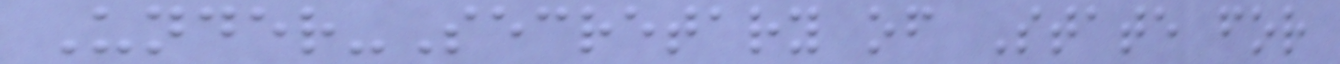Under-Secretary of State for
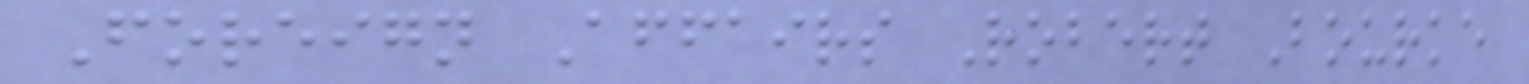Foreign Affairs Robert Bourke
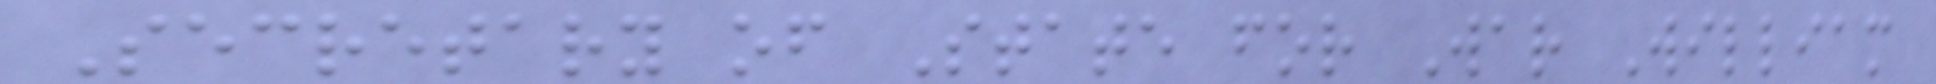Secretary of State for War William
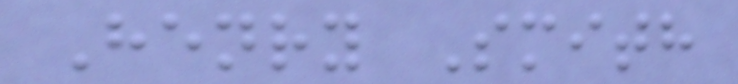Henry Smith
